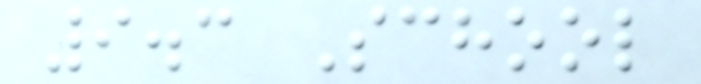9.3 School
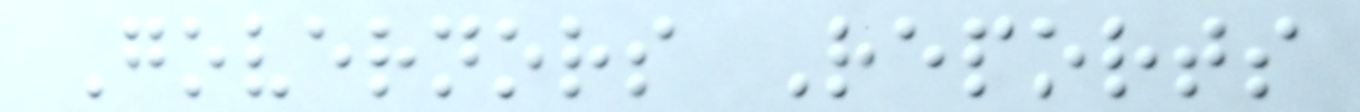Governors Reports
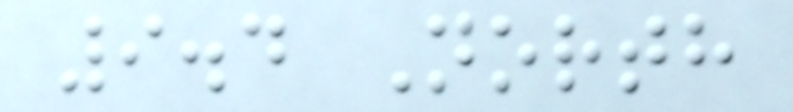9.4 North
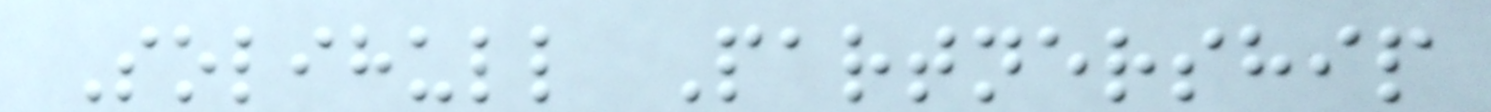Solihull Partnership
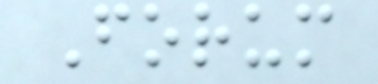Forum
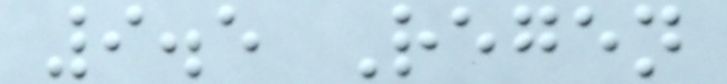9.5 Regen
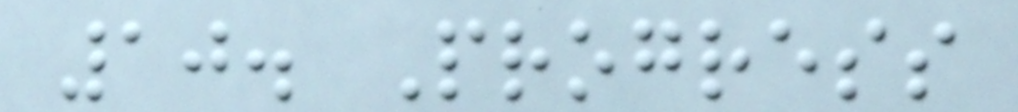10. Progress
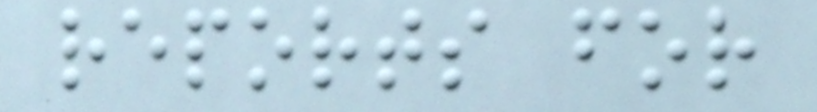reports for
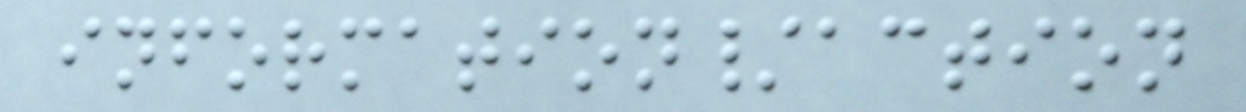information/action
